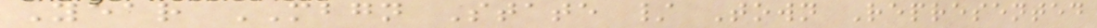Year MBGN State / Town Represented
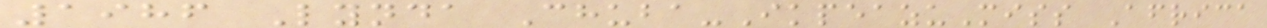1986 Lynda Chuba-IkpeazuMiss Africa
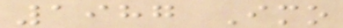1987 Imo
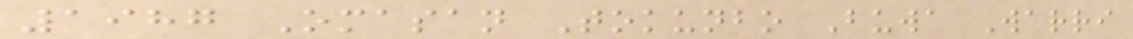1987 Omasan Tokunbo Buwa Warri
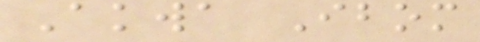Akwa Ibom
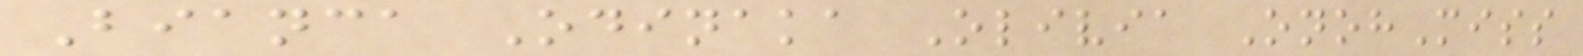Bianca Odinaka Olivia OnohMiss
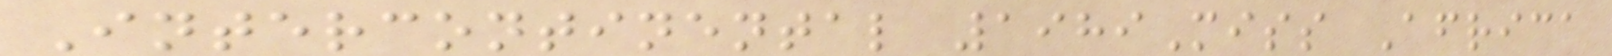Intercontinental 1989Miss Africa
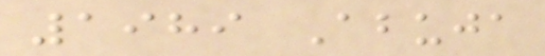1989 Abuja
